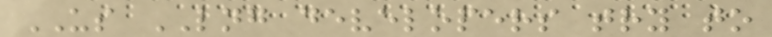US LNG developers try to
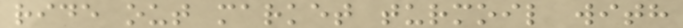ride out market turmoil with
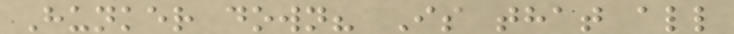Hunker down? Is that all
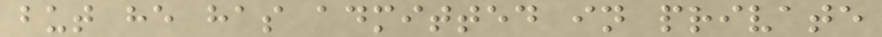but he has admitted in private
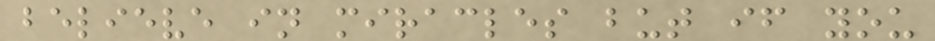believe in miracles but if you
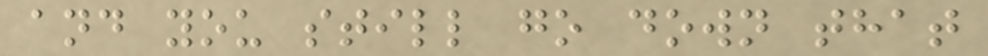and you still go down that
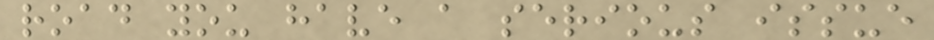road you have a serious issue
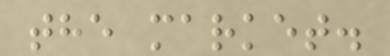the market.
